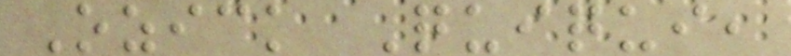Ozick Quiqui,
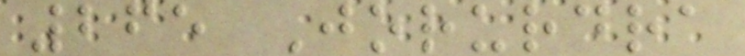265 Jorurdra
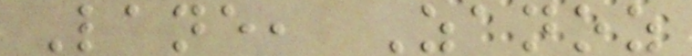Lane, Zanoz
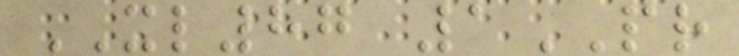XL87 1PR
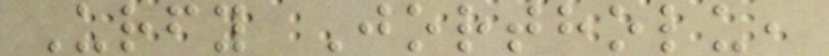Urfy Jortholu,
